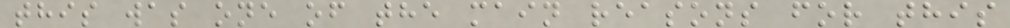this was one of the main reasons for this
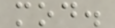mod.
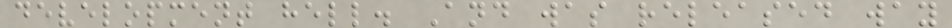development hell. And was released way
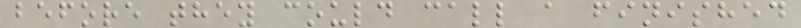before they could call a finished
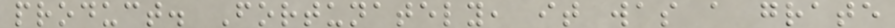product. Fortunately, it was a grate
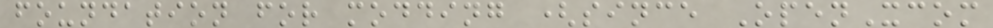foundation for modding (since OpenXcom
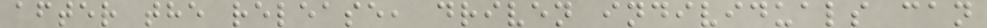after the release, driven individuals can
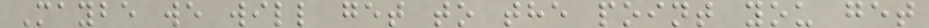Maybe we will get to the point you get
